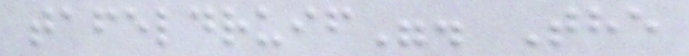tafeldruif". The
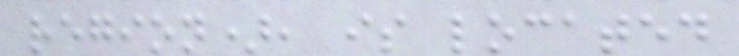region), is located
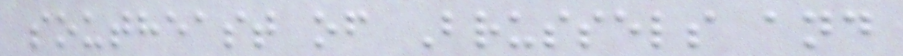southeast of Brussels and
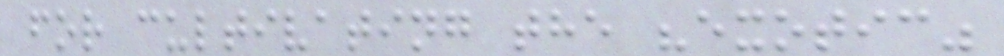for cultivating the "exotic"
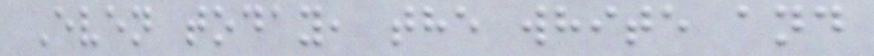Even today, the white and
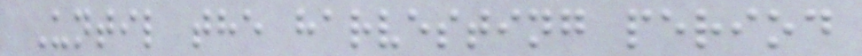Until the harvesting period
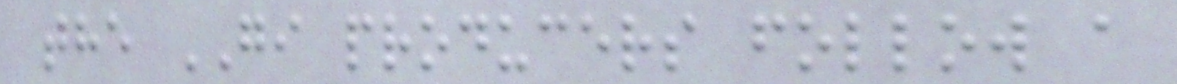the GI producers follow a
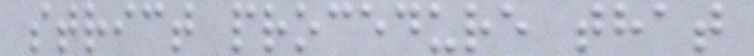strict procedure that
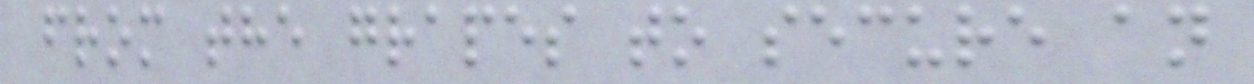from the grapes to secure an
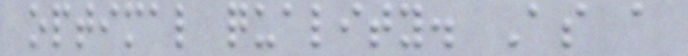optimal quality. As a
